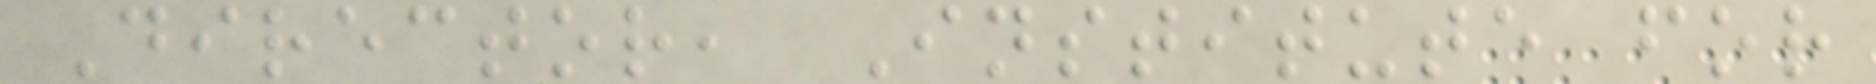Director, Institute for
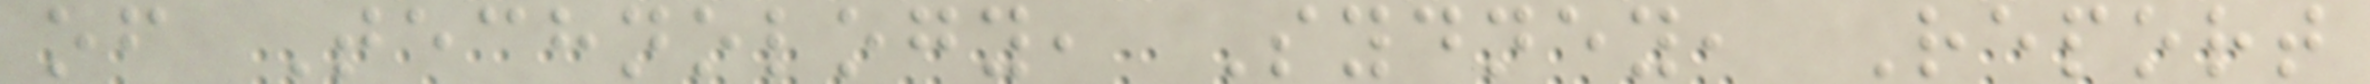of Technology, Sydney, Report
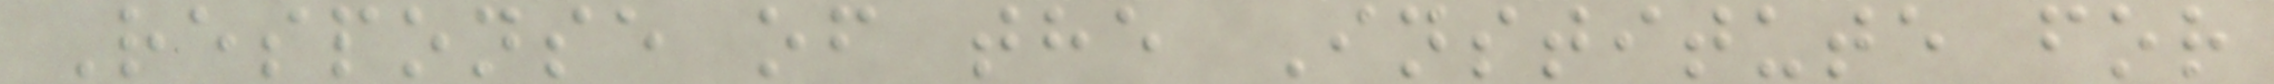Response of the Institute for
